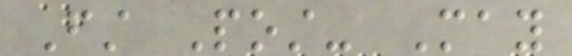First Post- May
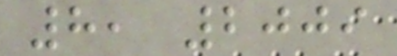8, 2009
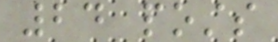24 posts
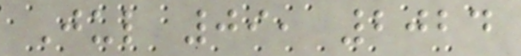Jul 09, 2024
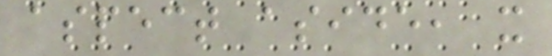aspect aside, it
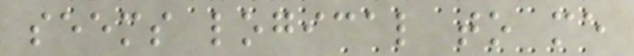seems logical to me
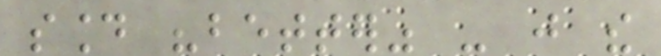sound "better" - just the
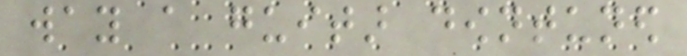way a guitar downtuned
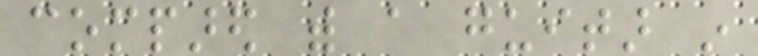compared with a guitar in
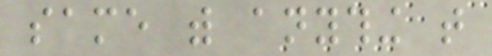same with anything that
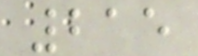215
